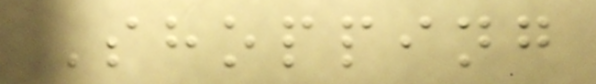Shopping
